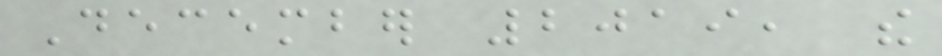December 2019, the
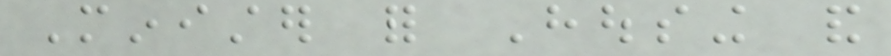Minister for Housing and
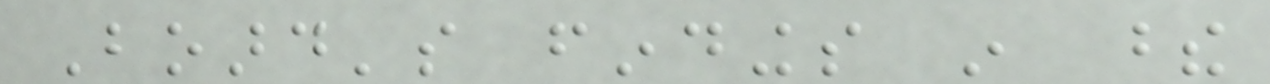Board's findings in these
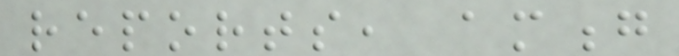reports, among
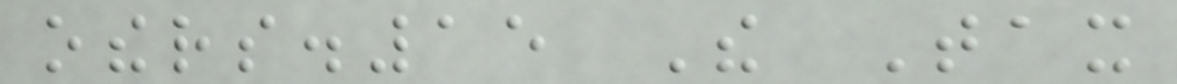others.15 The Tax
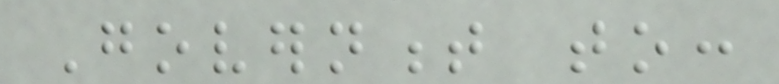Government to:
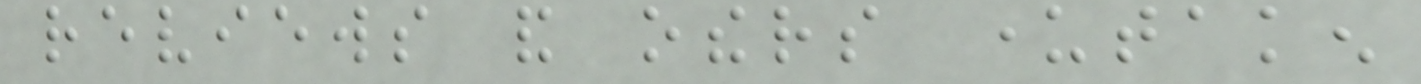reviews and others undertaken
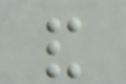and
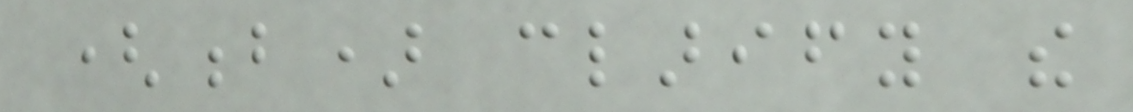(b) clarify the
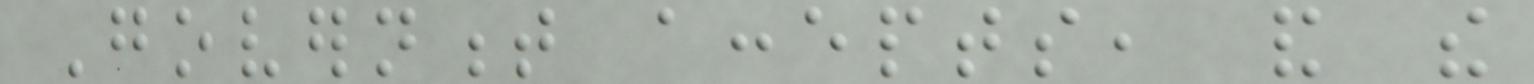Government accepts, and the
